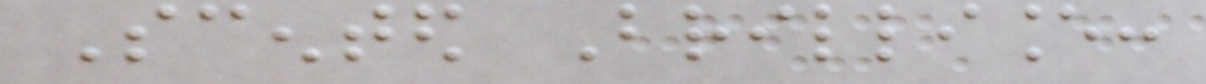Scented Brilliance:
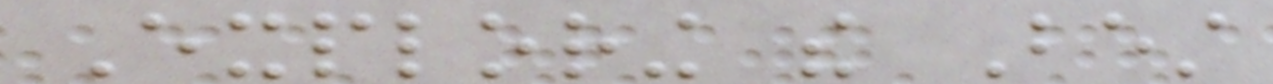Exploring the Best
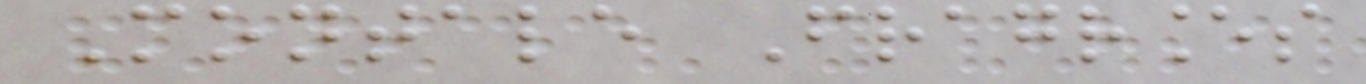Montale Fragrances
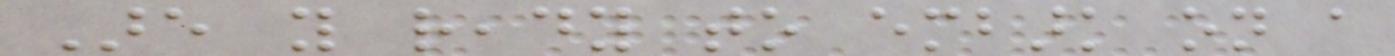Are you ready to embark on a
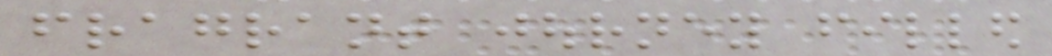fragrant journey filled
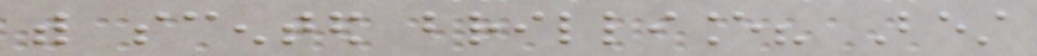with scented brilliance? Best
